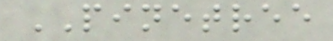PINETREE
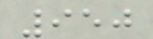950
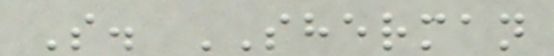S. SHERMAN
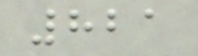821
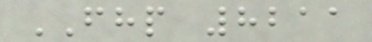FHP 8211
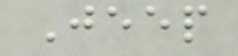Jeep
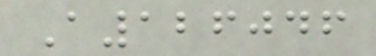A126046
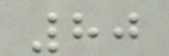80
